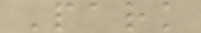Park
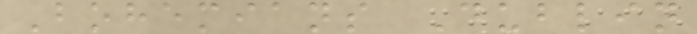Bohemians Dublin
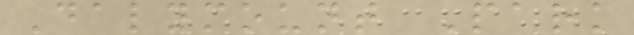Dalymount Park
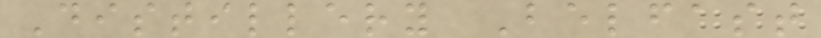Distillery Belfast
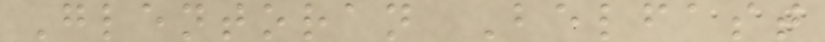Glentoran Belfast
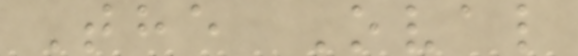The Oval
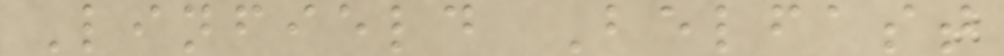Linfield Belfast
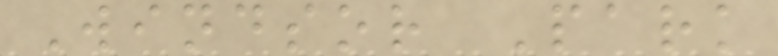Windsor Park
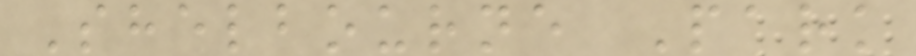Shelbourne Park
